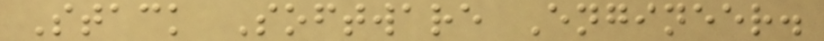Stack Software Engineer.
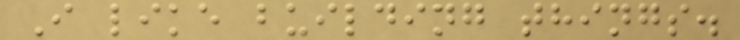I like building things.
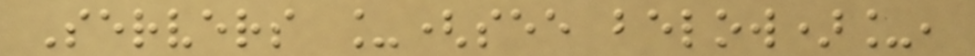Servers _(see below)_,
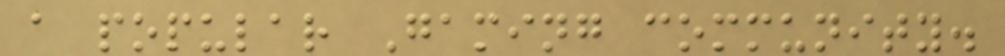a popular Gaming community.
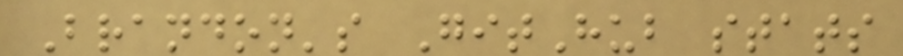Brandon's GitHub stats
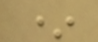*
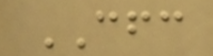CFC
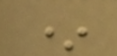*
